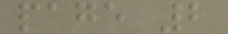page 2
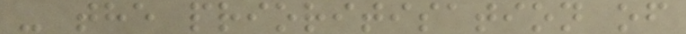- the prioritisation of
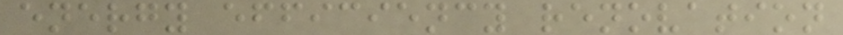energy efficiency renovation
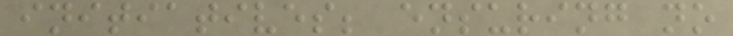initiatives; ensuring no
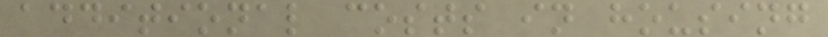additional costs in housing
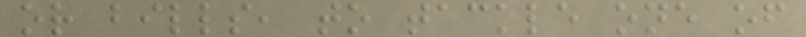or bills, to tackle one of
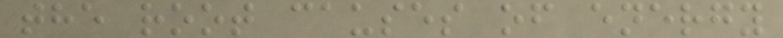the root causes of energy
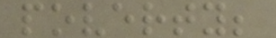poverty;
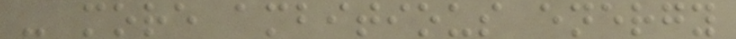- more ambitious energy
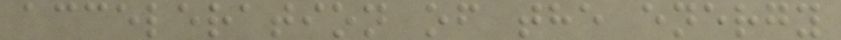acceleration of the energy
